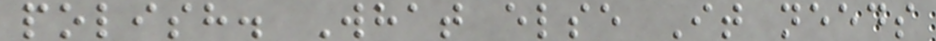polish. What else It needs
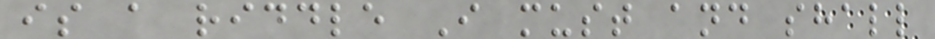is a riddle I must and shall
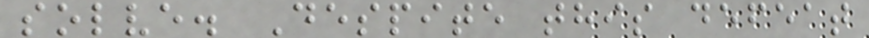solve. Despite this defeat
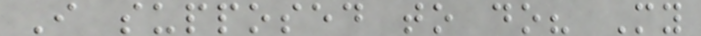I supposed to do? My
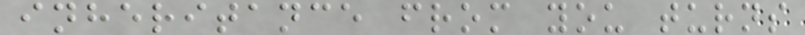inheritance from you turns
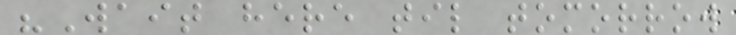"Wait here til tomorrow
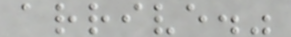arrive."
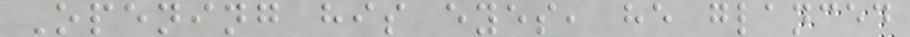Opening his eyes, he glanced
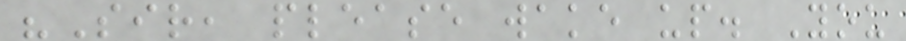"Sir, please wake up. You
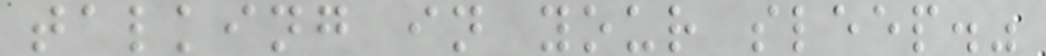talking in your sleep."
